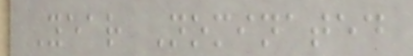Year Nominated
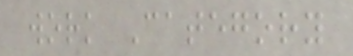work Category
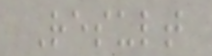Result
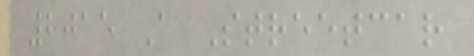2015 A Streetcar
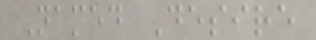Named Desire
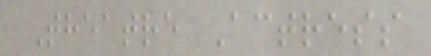Theatre Actress
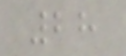28
